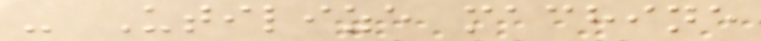- Utilize machine
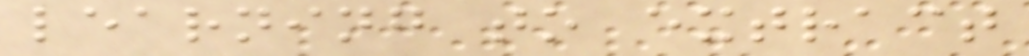learning to extract
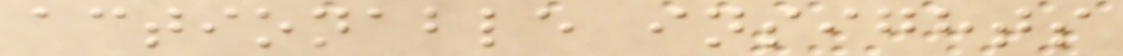actionable insights
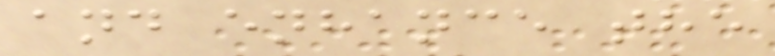and enhance the
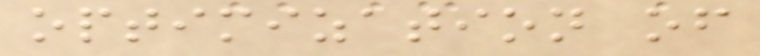optimization of
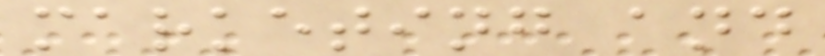marketing and
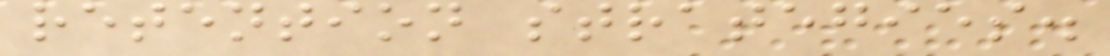retention strategies.
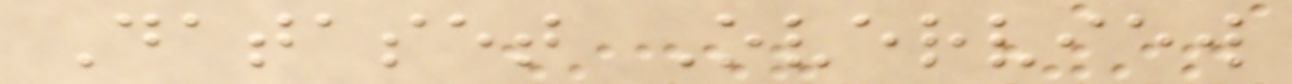Dataset Overview
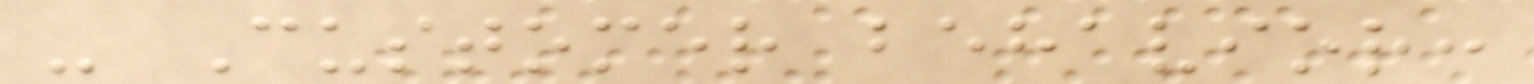- Customer behavior:
